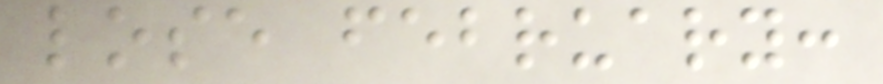lose february:
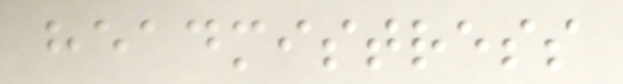headmistress
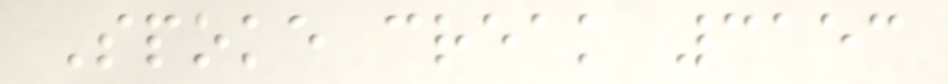Spoke creak 3153
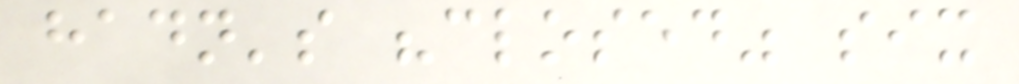hadn's "closed" six
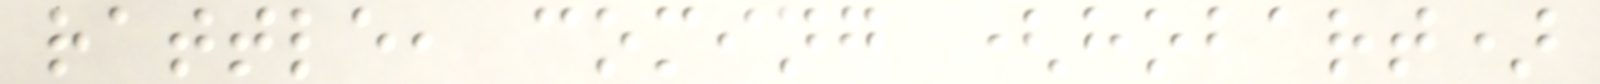rattle, coming (hobart)
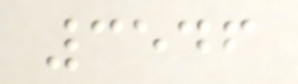3546
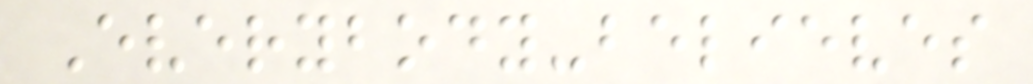Everybody-believes
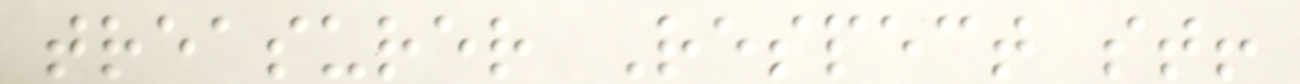treasurer Respect st!
